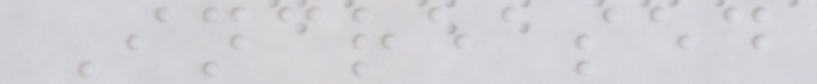Increased
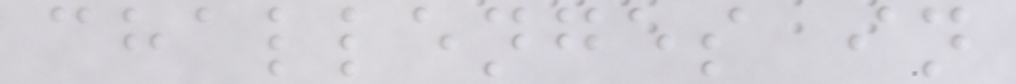challenges in
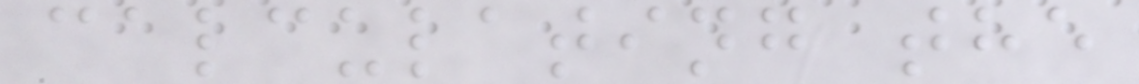calculating the
